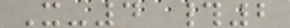X-4 #2
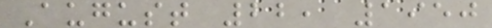August 22, 1950
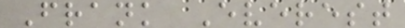Frank Everest
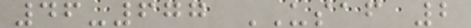46-677 USAF 2
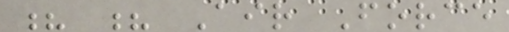? ? Air Force
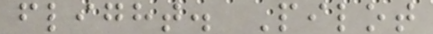flight. Pilot
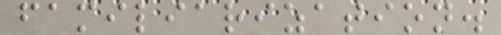familiarization.
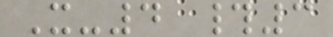X-4 #3
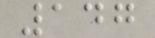147
